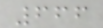666
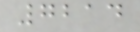7214
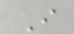I
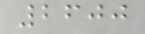2600
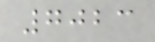7023
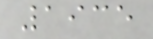1935
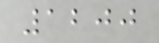1200
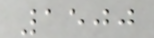1500
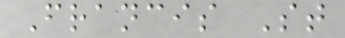Francis St
